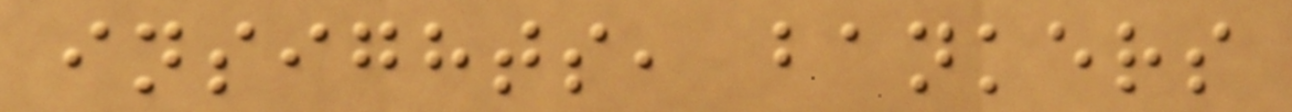insights, bankers
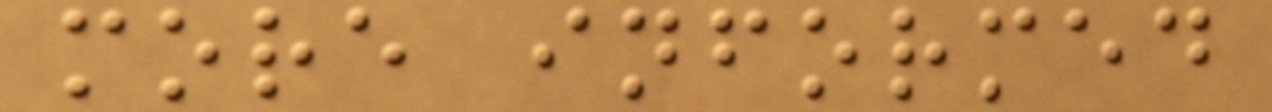more informed
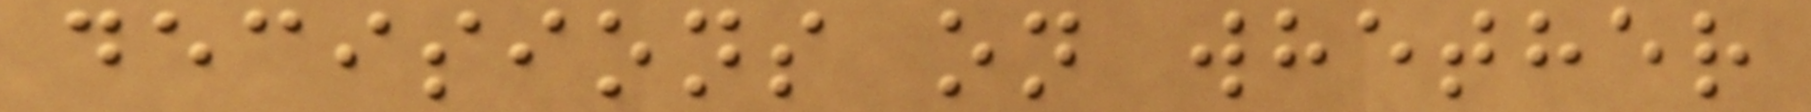decisions on whether
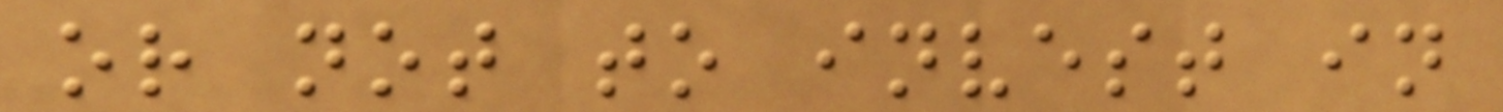or not to invest in
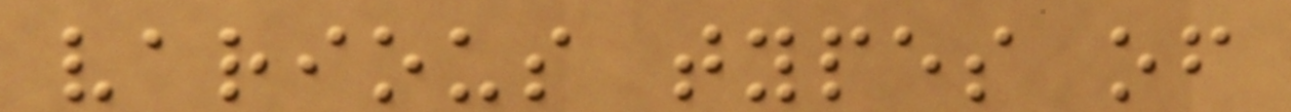various types of
